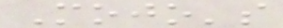Mojo's
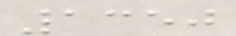1350
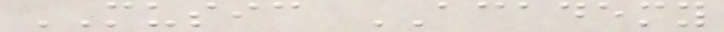MUSIC ACADEMY
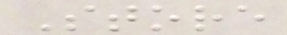Store
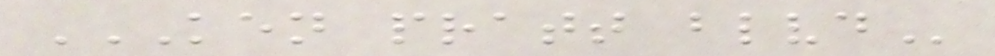KEN PRATT BLVD
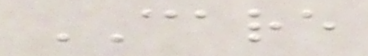CARE
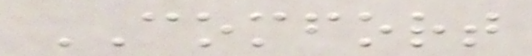COMFORT
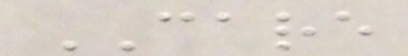CARE
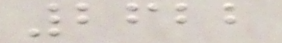2622
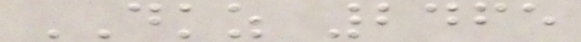DKZ 2465
